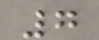7
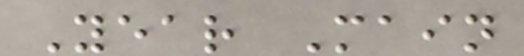Year Main
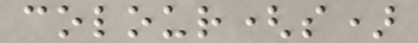colour(s)
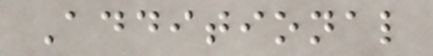Additional
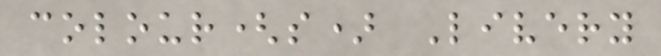colour(s) Livery
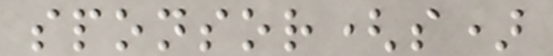sponsor(s)
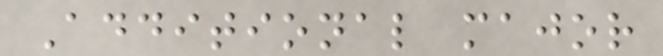Additional major
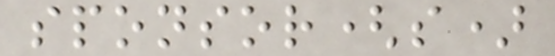sponsor(s)
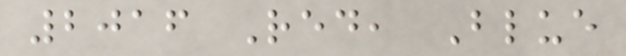2016 Red, Blue
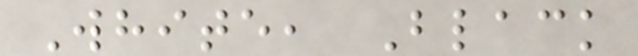White, Black
